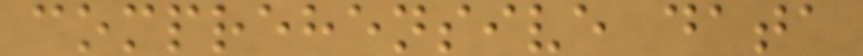comprehensive data
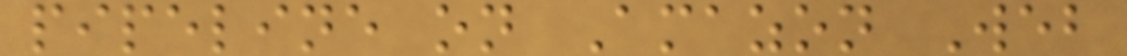pipeline on Amazon Web
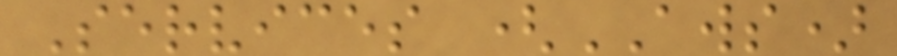Services (AWS)
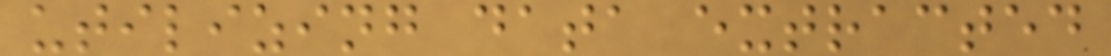utilizing data extracted
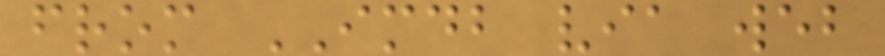from IMDB via web
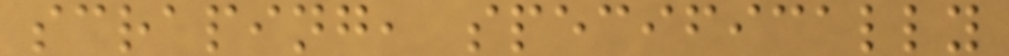scraping, specifically
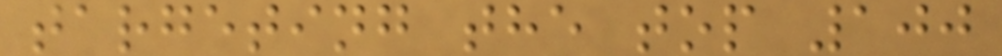targeting the top 100
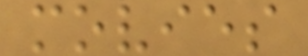movies
